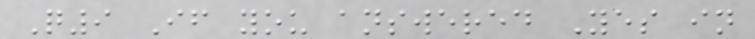Q9 If you answered Yes in
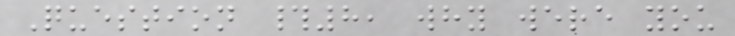Question #8, why were you
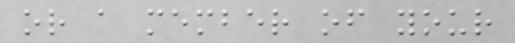or a member of your
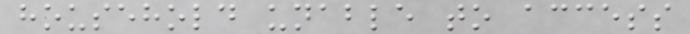household unable to access
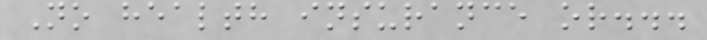No health insurance or...
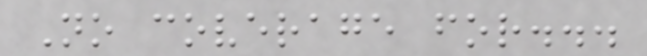No coverage for...
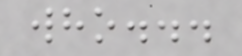who...
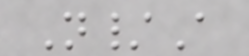N/A
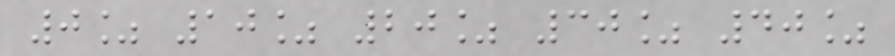0% 10% 20% 30% 40%
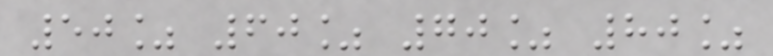50% 60% 70% 80%
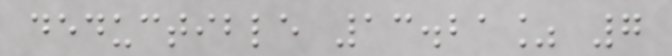deductible 13.21% 7
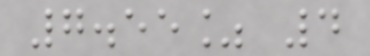7.55% 4
